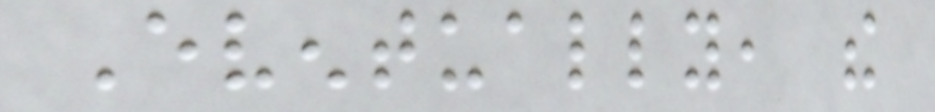Eventually, the
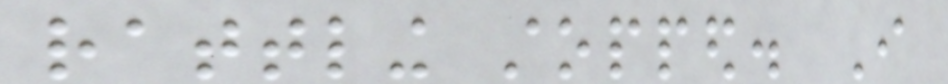rattling stopped. I
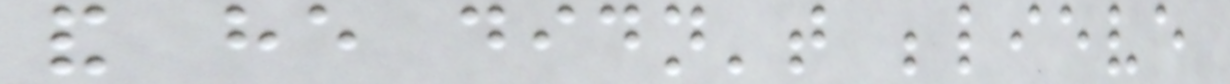and he didn't believe
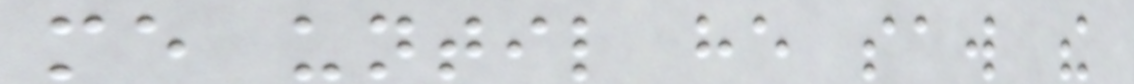me until he saw the
